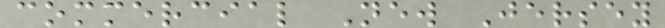commercial New Jersey
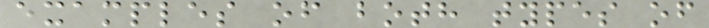examples of both types of
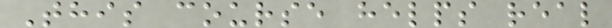This course helps real
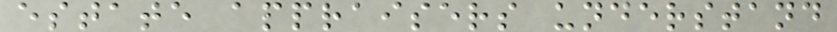estate appraisers understand
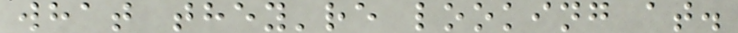what they're looking at.
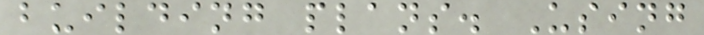building plans. Using
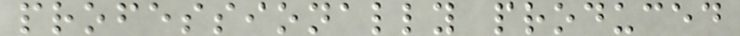professionally produced
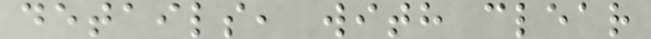details, with clear
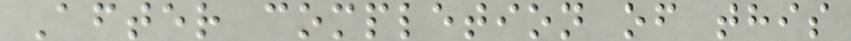After completion of this
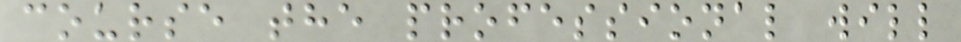course the professional will
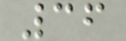36
